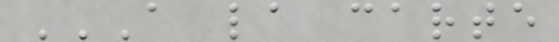A LA CARTE
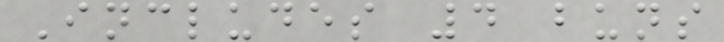Includes 4 buns
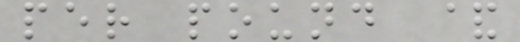per pound &
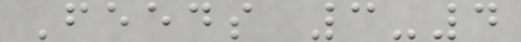Feeds 3-4
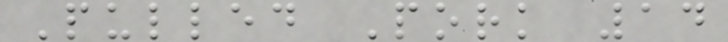Pulled Pork 14
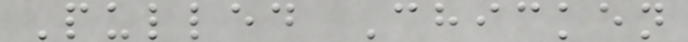Pulled Chicken
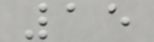15
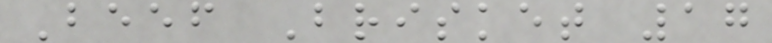Beef Brisket 17
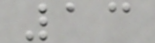13
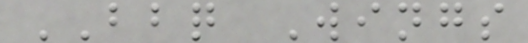BBQ Wings
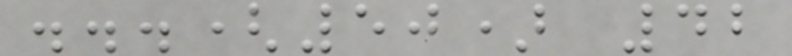...(50) 42
